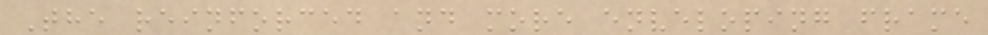The reinforced and more enveloping frame
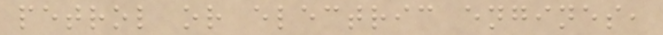petrol or electric engines,
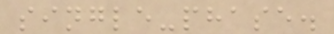single-phase.
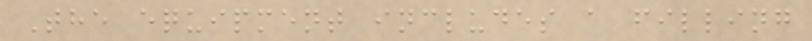The equipment includes a filling
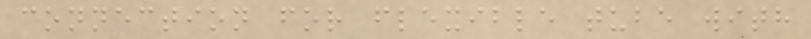connection for flexible tube with
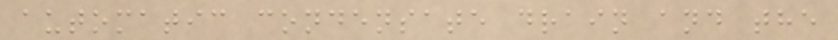automatic condensate drain and the
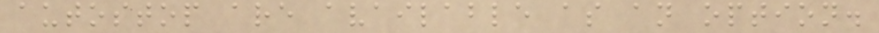autostop are available as an option.
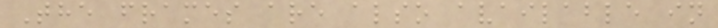The frames are also available in
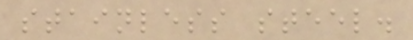stainless steel.
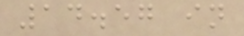14.57 in
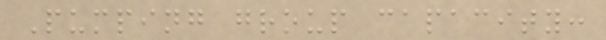Pumping group capacity:
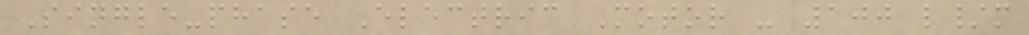Single-phase Electric Motor - 100 l/m
